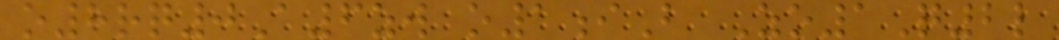o8rq0A6zw o1iB Zo1Q2l
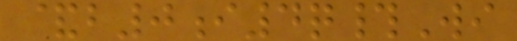&b0i4q#Wi
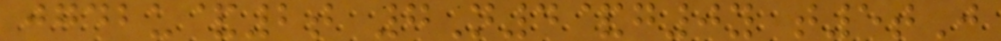jgdbu&2t 7N4&g0y t5tJ
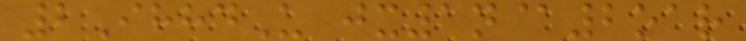2IhhdU jx1n@2oar
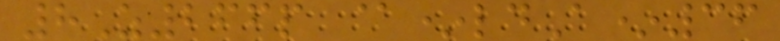8Z266p @*ldA*36
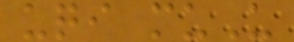uqi muU
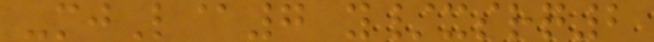-mjL@7 y/xsrq2
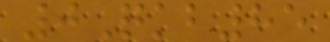0Qkb85
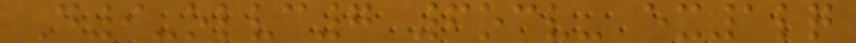D9-olvc7 6ocv- ex1lq
